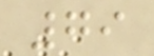79
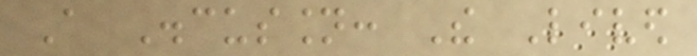A Discussion: The Lived
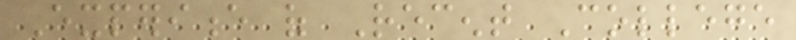Experience of Recent College
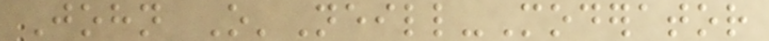John O'Neill-Moderator
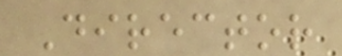Director
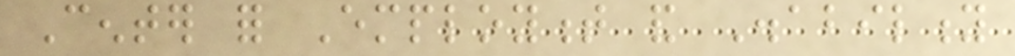Center for Employment and Disability
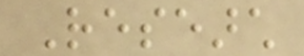Research
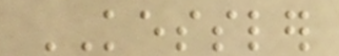KESSLER
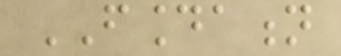FOUNDATION
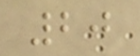20
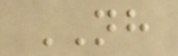NH
